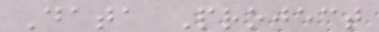Data Project
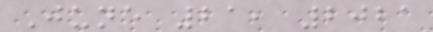June 21, 2021
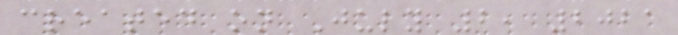created on July 2, 2021
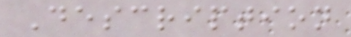Description
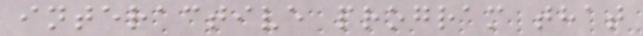interactive program that
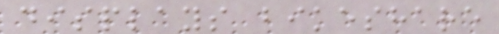displays bikeshare
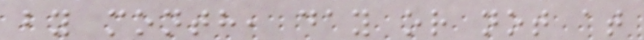by month, day or not at
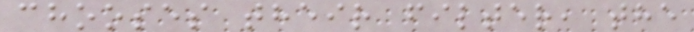chooses their filter, the
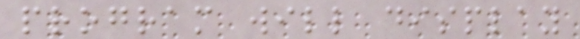program will display
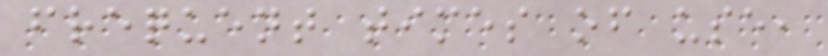frequent times of use,
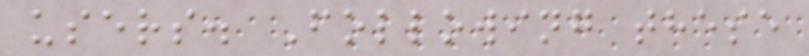users. Following these
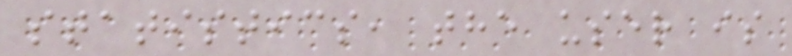statistics, the user is
